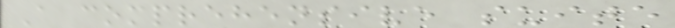A comprehensive suite
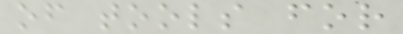of tools for
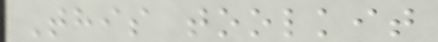This toolkit
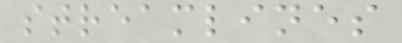streamlines
